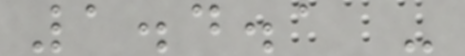1.4.1 -
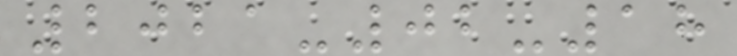2021-02-18
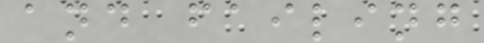and failing
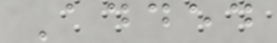Added
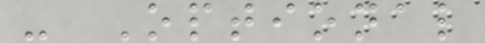- Optional
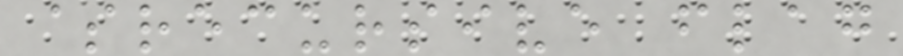$recursive flag
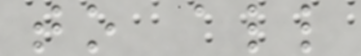to all
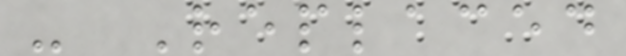- Replaced
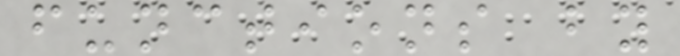functions by
